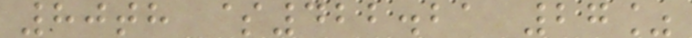80th $422.21 27%
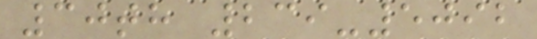30th 239-5092
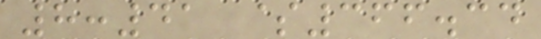8:41 $366.34
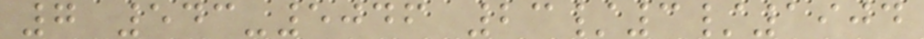7 543-5046 23/3/1904
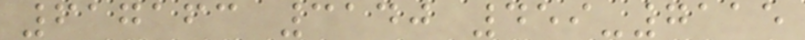617163 3140 459-7115
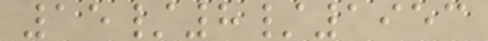15/8/1953
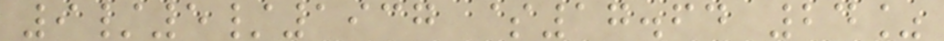9/5/1937 $17.64 24%
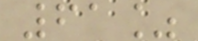61%
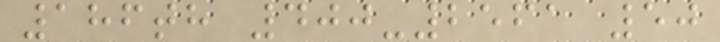186th 400-2561 50
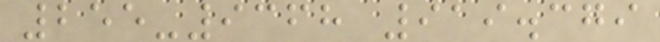255-9368 919.379
